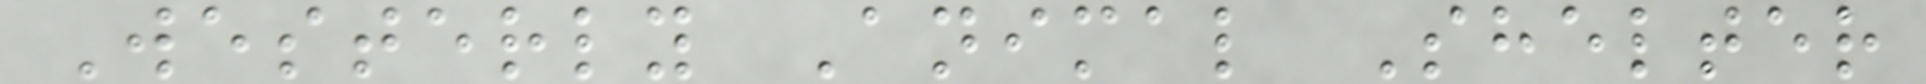Westerly Animal Shelter
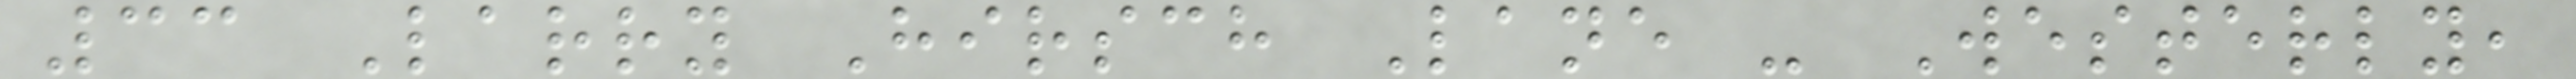33 Larry Hirsch Lane - Westerly,
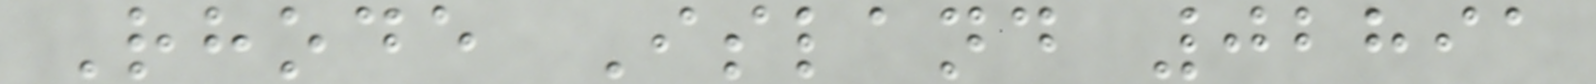Rhode Island 02891
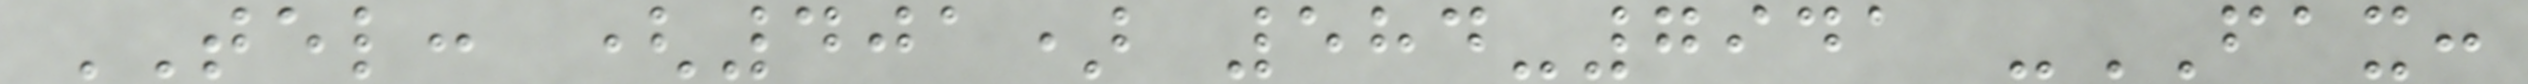TEL: (401) 584-7941 -FAX:
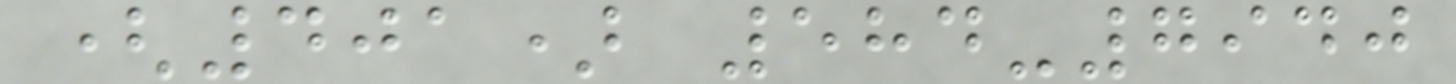(401) 584-7940
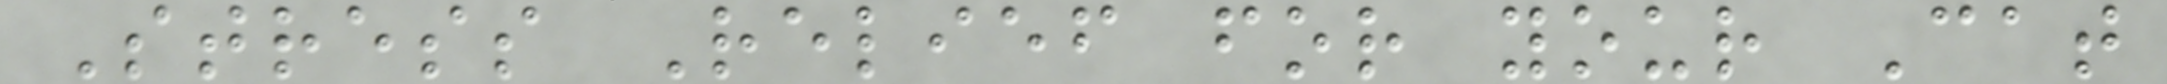Stress Relief for your Cat
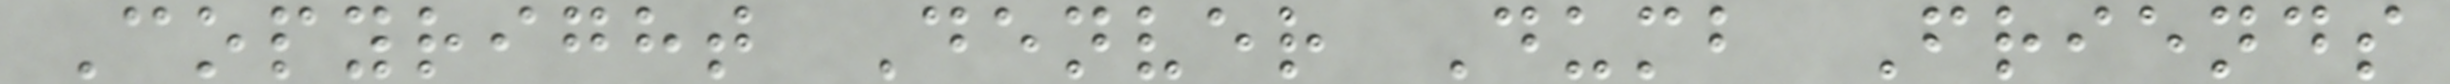Copyright Denver Dumb Friends
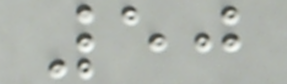50
